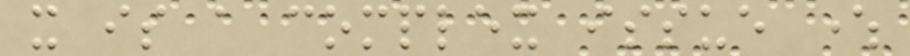it is a complex issue where
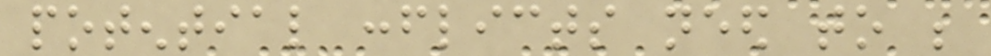potential conflicts need to be
